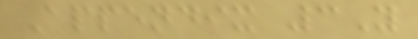Appendix 3Y
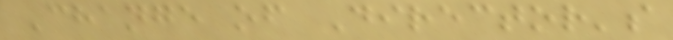Change of Director's
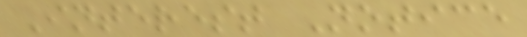Interest Notice
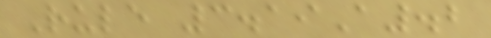Rule 3.19A.2
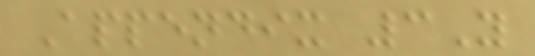Appendix 3Y
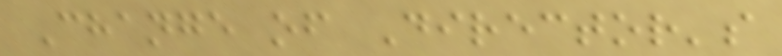Change of Director's
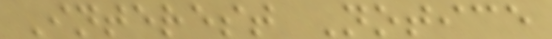Interest Notice
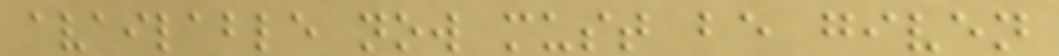available now must be given
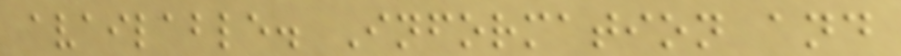available. Information and
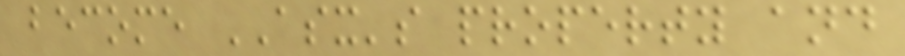become ASX's property and
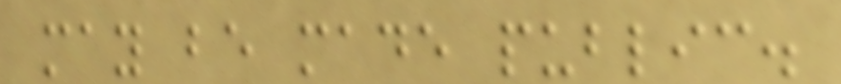may be made public.
